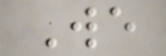We
